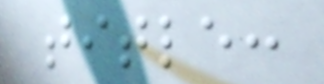title:
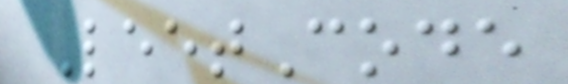LeetCode
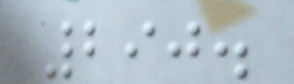290.
